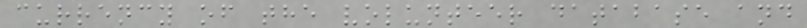currency of the volunteer database and
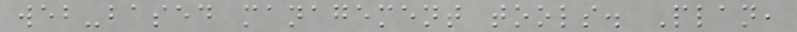web-based management tools. Plan,
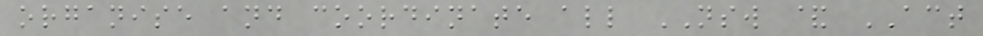organise and coordinate all NSW & ACT
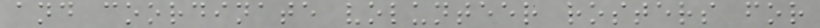and coordinate volunteer rosters for
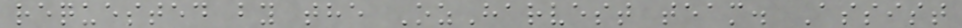requested by the OzHarvest team. Assist
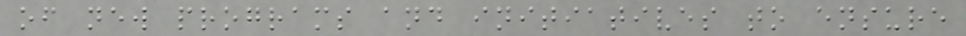of new programs and initiatives to ensure
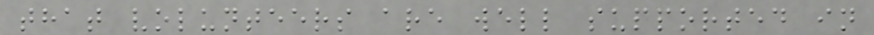that volunteers are well supported in
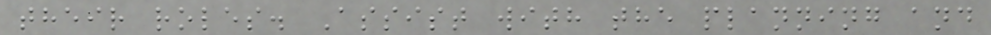their roles. Assist with the planning and
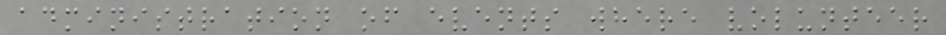administration of events where volunteer
